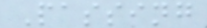Passing
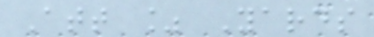Att % Yards
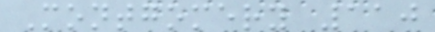Montgomery 110
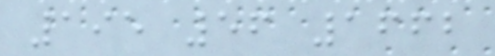195 56 1662
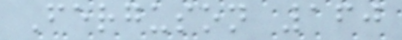Ferguson 160
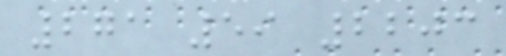271 59 2203
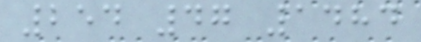254 47 1484
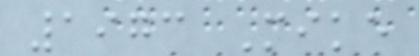1973 Mike
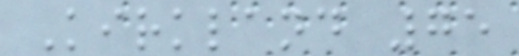Kirkland 75
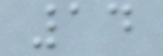14
